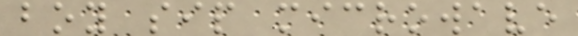boy sip microwave
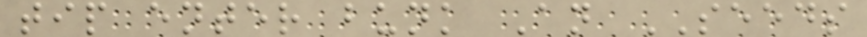tip enter bunk An SEEDS
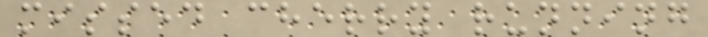missed cherry running
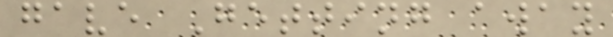gave Getting away
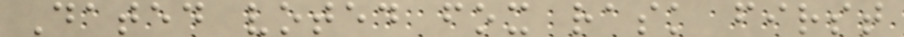Dated voted fox rask first
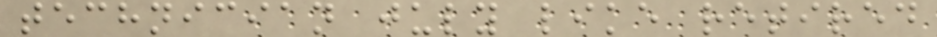technician july like retired
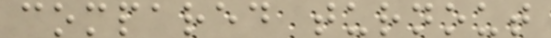compared turnout
